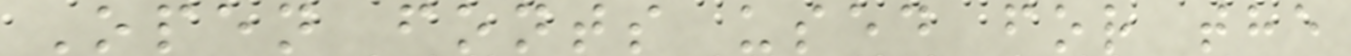Open fonts used for the
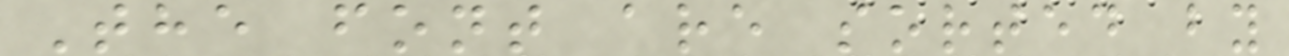The font are sorted by
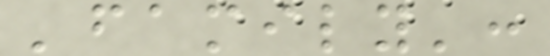'family':
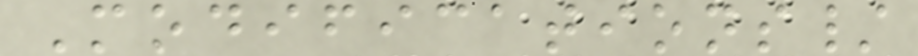Modifications/
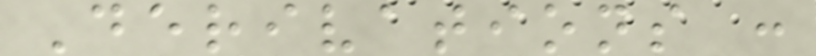Derivations :
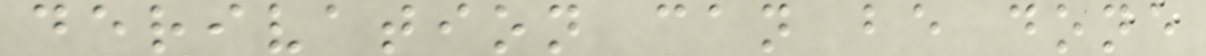derivation can be done
